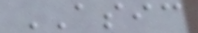ASIC
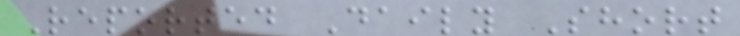Reported Daily Short
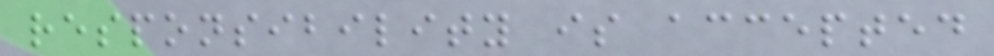responsibility is accepted
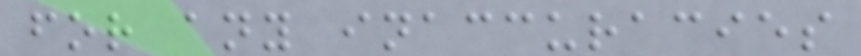for any inaccuracies
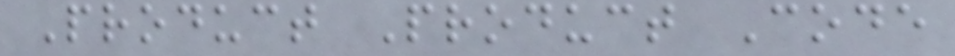Product Product Code
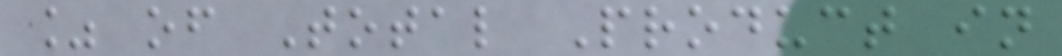% of Total Product in
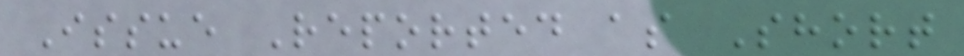Issue Reported as Short
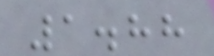1.88
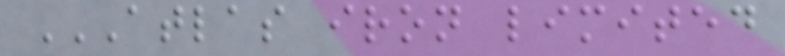ATLAS IRON LIMITED
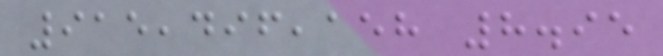915,496,158 8.95
